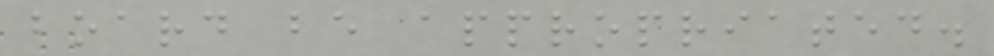board be appropriated.
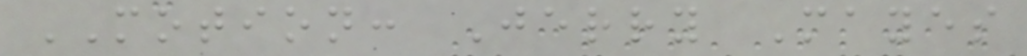MOTION: Jerry Mayes
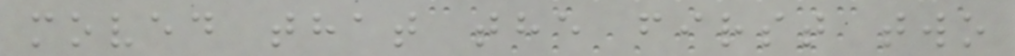moved that the first two
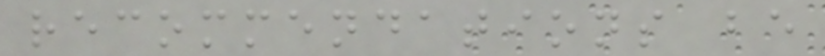recommendations be
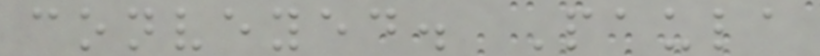conveyed. Paula
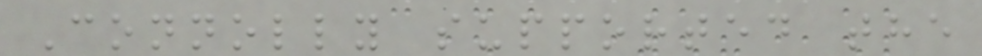Connolly supported the
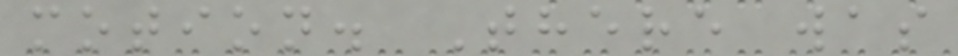motion. There was
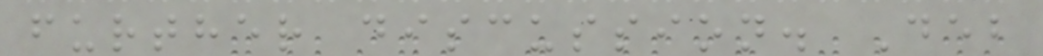further discussion. Deb
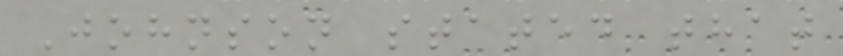Johnson stated that
